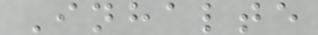Inhalte
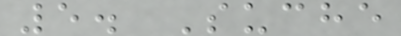5. Suche
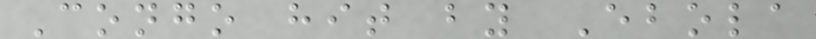Congo hit by Ebola
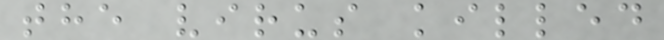the virus killed
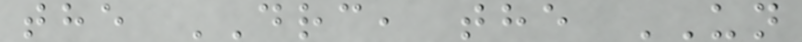the DRC, the UN
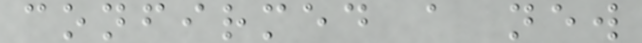confirmed a new
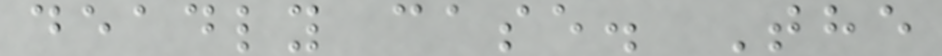deadly case. The
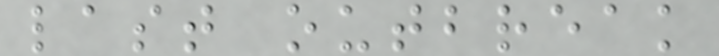last outbreak
